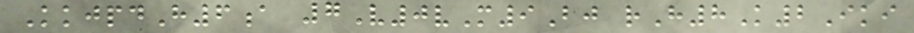KkjpdH6a 7V0vM9Bj rH8K2Iki
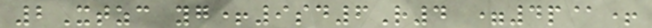2Xtzc yg+9sd6R4 =4p@+
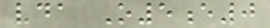vda O5e0
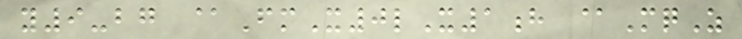y9-bg @FmX0lX1h @MqZ
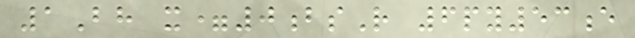1Bh x=0bsR 6py53e
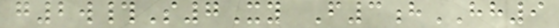g2w#S7Xy F3hHH9
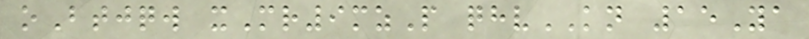oBtjqw xMr9mzP qhvKN 15Ya
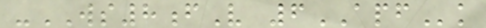-WS8fV 6APFk
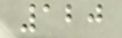120
